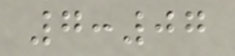7:07
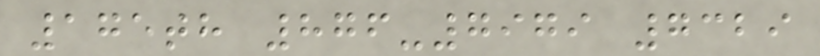175th 876-7979 7329
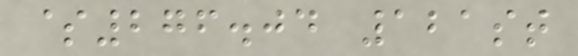$276.04 121st
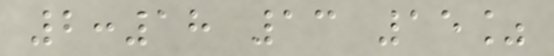2:18 13 15%
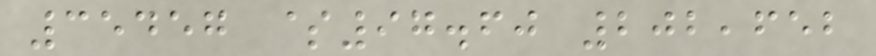35457 $97.60 202,652
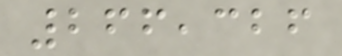266,326
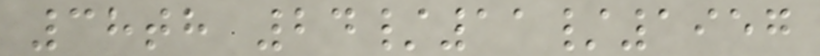38th 24/11/1957
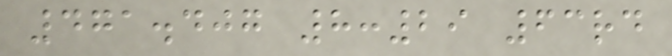471.407 8:29 63rd
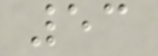53
